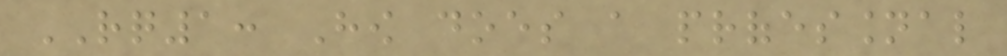RQ1: How does a professional
